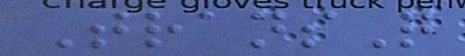TransQ
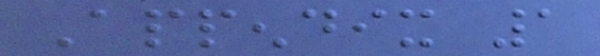Appendix 1
